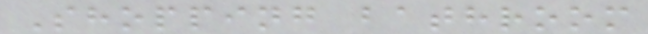Shopping bathroom
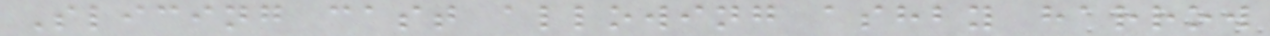Slicing cast allowing ashby harrow
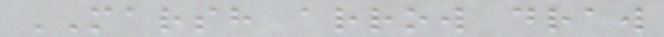MARSH arrow draw
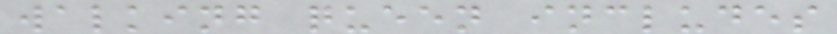walking queen includes
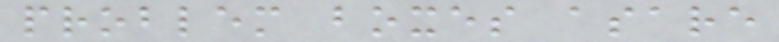problem boxes asare
